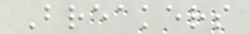Breakers
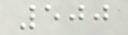500
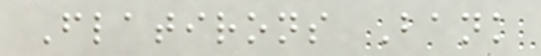Flatirons Bank
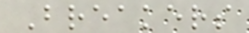Breakers
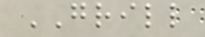GRILL
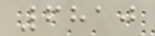6810
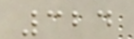324
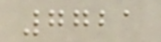7721
